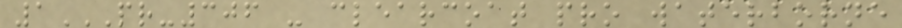1PR-306 - CLEARCOAT PRO WATERBORNE
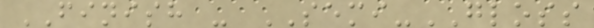FINISH - SEMI-GLOSS
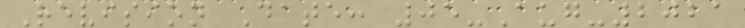Revision Date: 05-Aug-2021
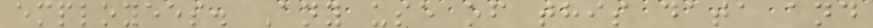employees. Any use of this data and
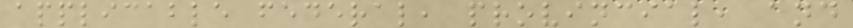applicable federal, provincial, and
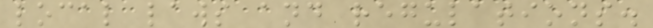local laws and regulations.
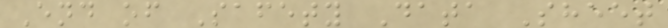End of Safety Data Sheet
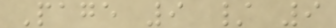Page 9 / 9
